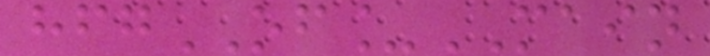hfgOF_MAIN
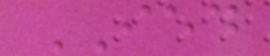IED
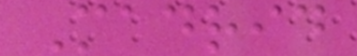Madrid
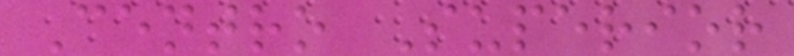Centro Superior
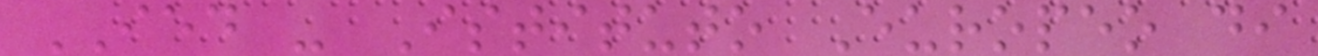IED - Istituto Europeo di
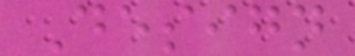Design
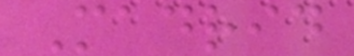Madrid
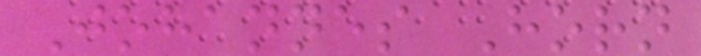Johannes Horn
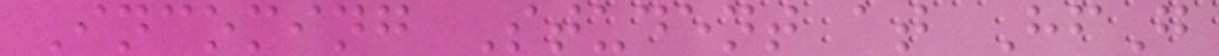Incoming Student at HfG
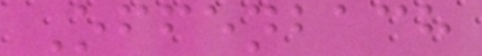Offenbach
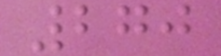270
